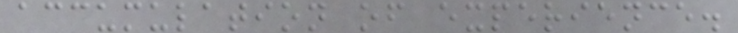accumulation of experience.
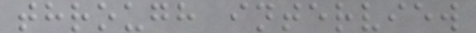through interview
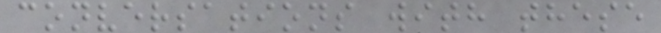conversations with these
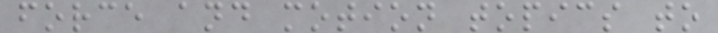force and motion topics to
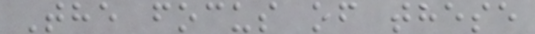The focus of these
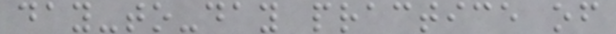day-to-day practice of
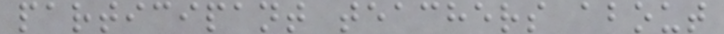participant teachers about
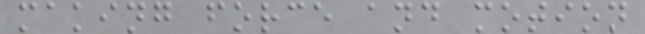making force and motion
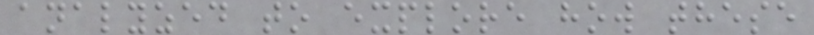analyzed to explore how these
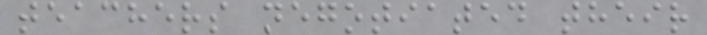teachers negotiated their
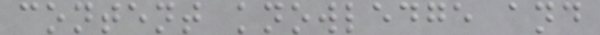content knowledge and
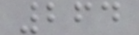264
